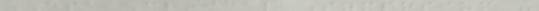ESA Clinical Symposium -
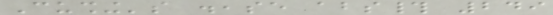Cushing's disease abs# 249
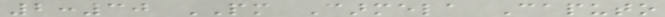2:30 PM Carmela Caputo
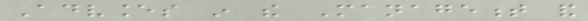Advances in the Management and
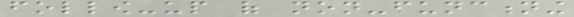follow-up of non-functioning
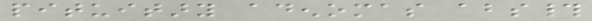pituitary adenomas abs#
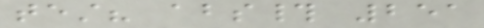test? abs# 251
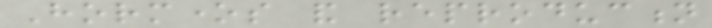Hormones and reproduction
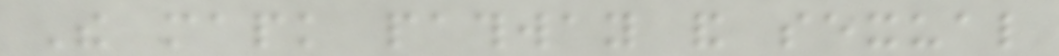The mapk pathway and sexual
